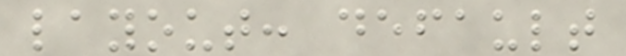layout: default
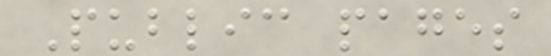Public pages
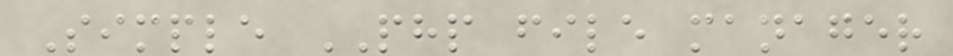Simple PHP file manager
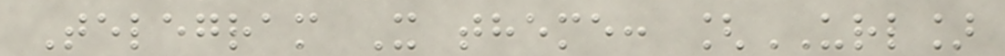Telegram X theme: [URL]
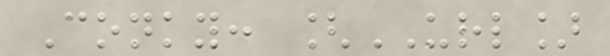Conky: [URL]
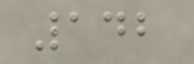142
